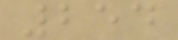254
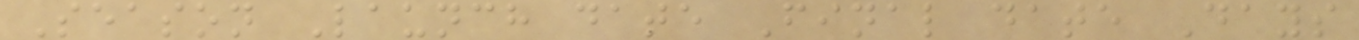Season Launch date Final date Days
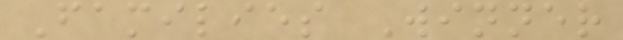Families Winner
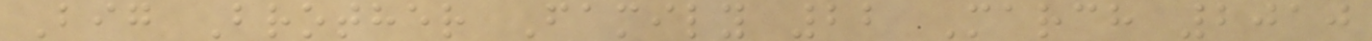Big Brother Family 22 March 2010
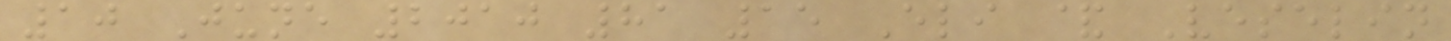10 June 2010 81 15 Eli & Veselin
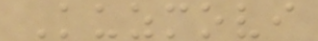Kuzmovi
